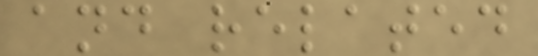and related
